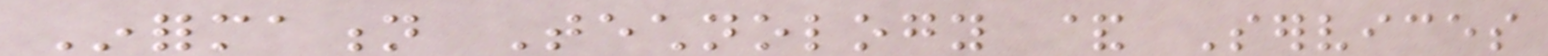Information Technology & Services
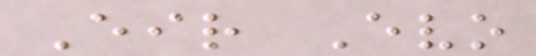Eir Evo
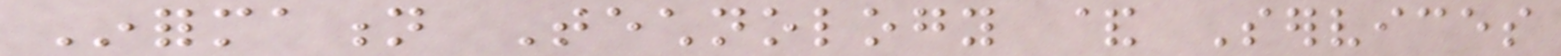Information Technology & Services
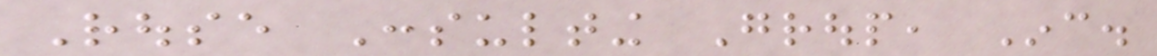Rouse Consulting Group, Inc.
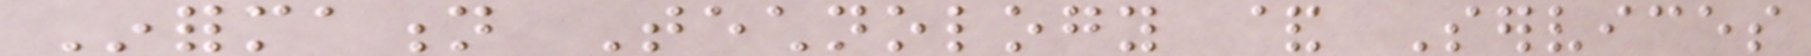Information Technology & Services
